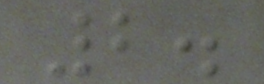2.
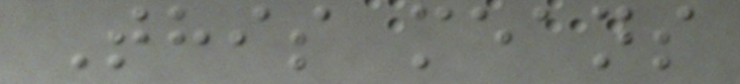This means
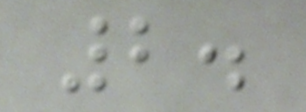2.
